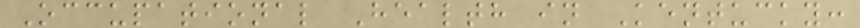Occupational Health in Kentucky:
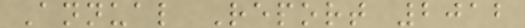Annual Report 2012
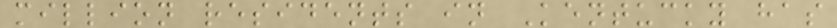million residents in Kentucky has
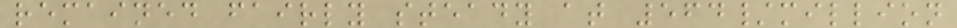remained fairly steady at 564/million
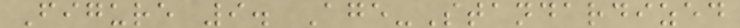Figure 9. Age-Standardized
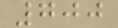700
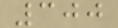300
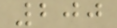200
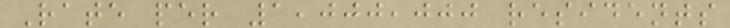Rate per 1,000,000 residents
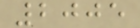2005
